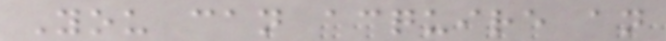You can acquire an
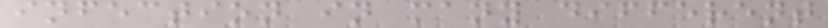infection in many different
